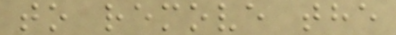to remove the
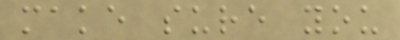make sure you
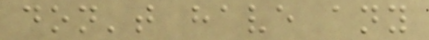don't have any
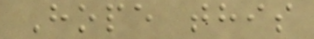Hope this
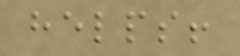helps!
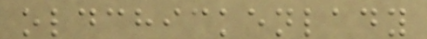oldchickenlady
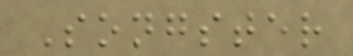Songster
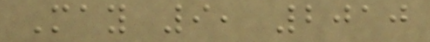May 9, 2010
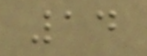14
